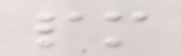pm
